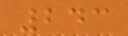243
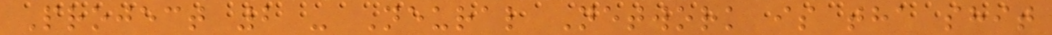Project 2 - Neural Network is tha shit
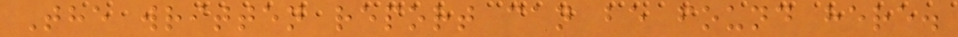The written report can be found here.
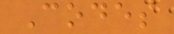Codes
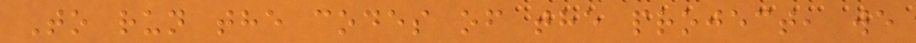To run the codes of the project, we
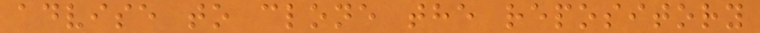advise to clone the repository
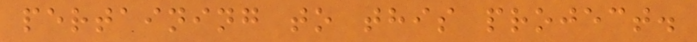pertaining to this project.
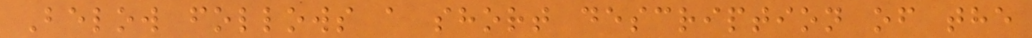Below follows a short description of the
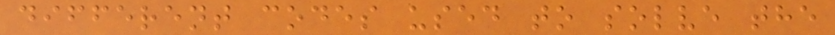different codes used to solve the
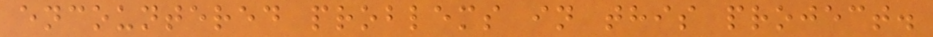encountered problems in this project.
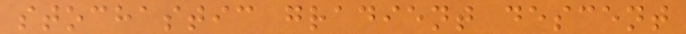stochastic gradient descent
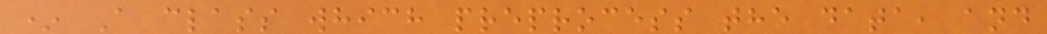* A class which preprocess the data, and
